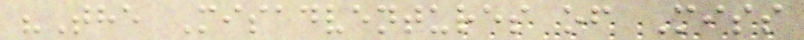"The Misadventures of Miss
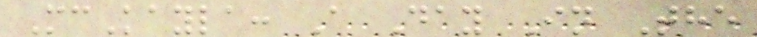McKayla: A Day In The
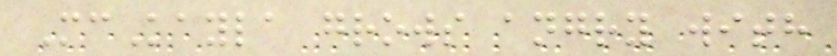McKayla grows angry with
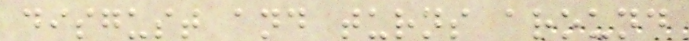disgust and turns around
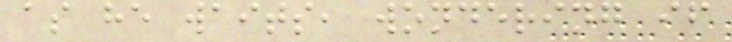as he waits, wondering if
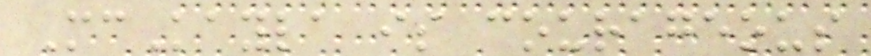McKayla is courageous
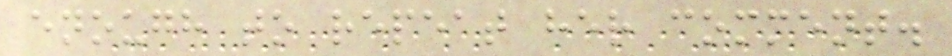enough to repeat her comment.
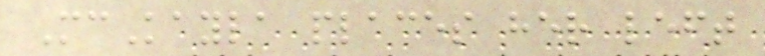McKayla places her left
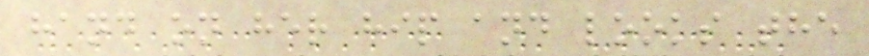hand on her hip and looks the
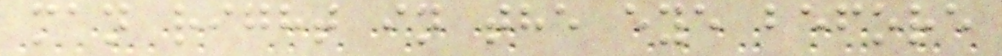man right in the eye before
